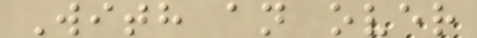With an over
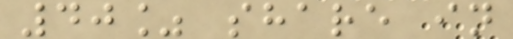40% share in
